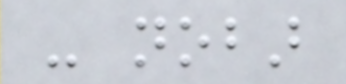- nobar
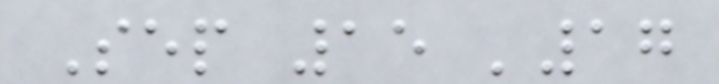Sep 15 '17
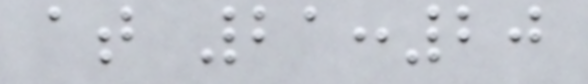at 21:20
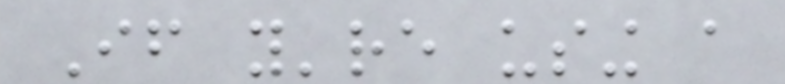If you're using a
